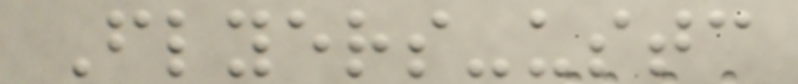Flyers-ustc
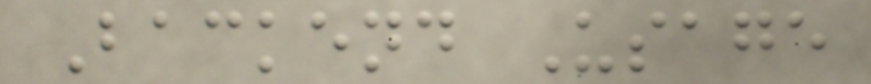Backend Usage
